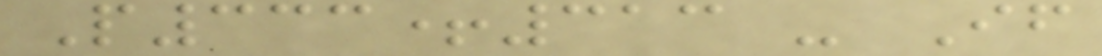P333+313 - If
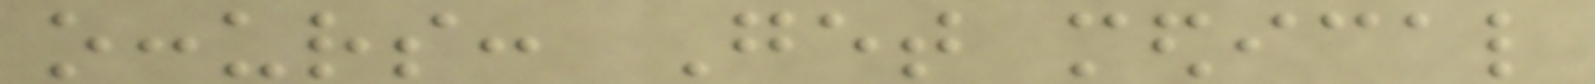occurs: Get medical
